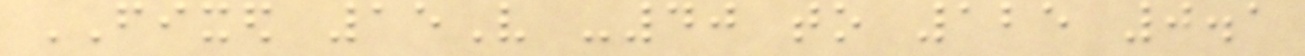FIXED 15V -40 to 125 0.1
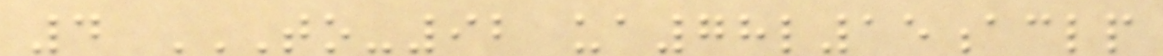4 TO-92 UA78L15ACLP
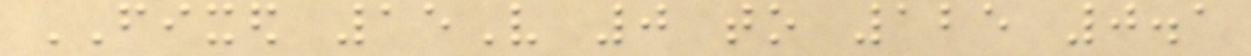FIXED 15V 0 to 125 0.1
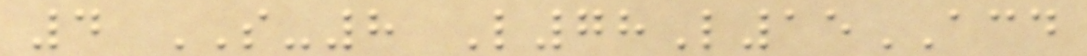4 SO-8 L78L15ACD
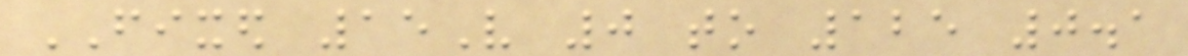FIXED 15V 0 to 125 0.1
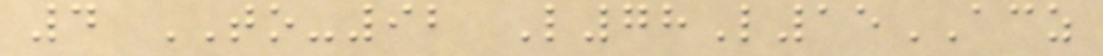4 TO-92 L78L15ACZ
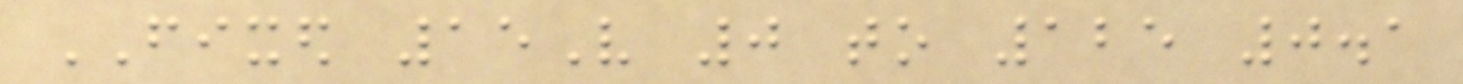FIXED 15V 0 to 125 0.1
